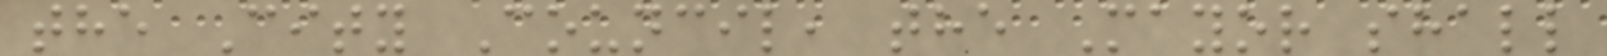the City Council, the Mayor shall
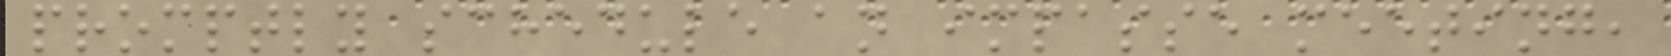promptly schedule an impasse meeting,
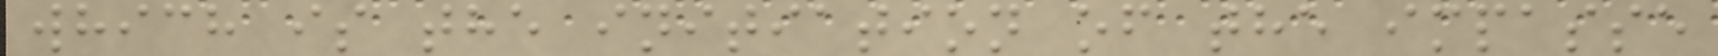which is the initiation of the impasse
